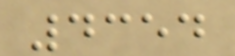4354
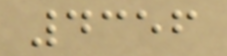4356
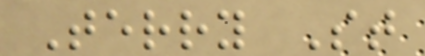Terry St
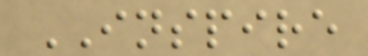INSPIRE
